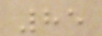85
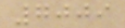7009
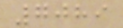7089
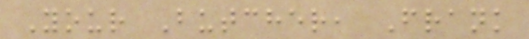Your Butcher, Frank
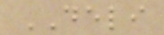DELI
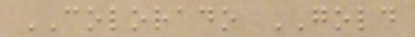COLORADO GOLD
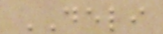DELI
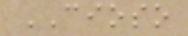CIOSO
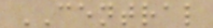CENTRAL
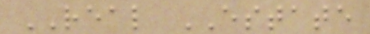REAL ESTATE
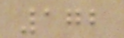172
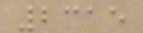2315
